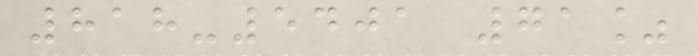818-5401 71%
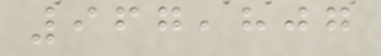967,807
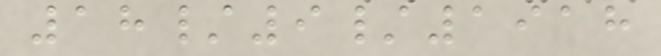18/9/1918
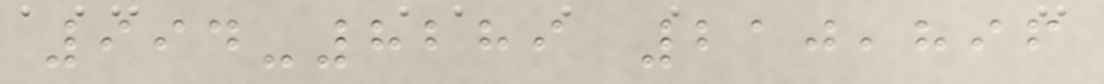994-8289 210,896
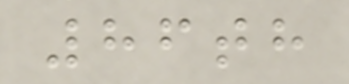86th
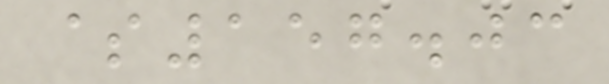$157.03
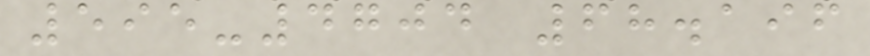595-4704 68.196
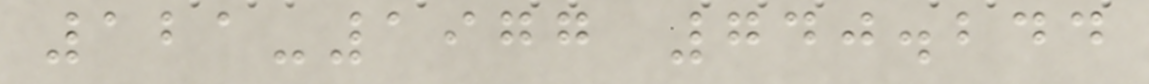121-1977 740.244
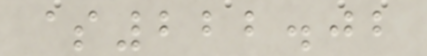$222.02
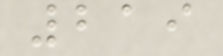219
